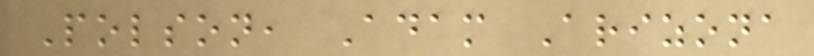Polson, Adam Arizona
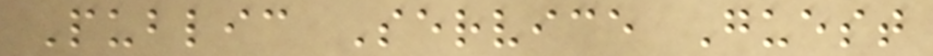Public Service Guest
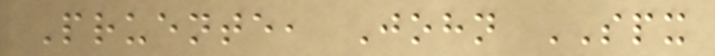Pruente, John SPX
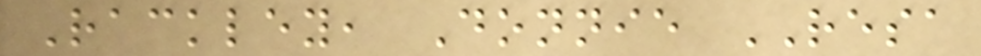Rackley, Donnie RESA
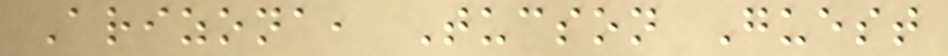Arizona, Tucson Guest
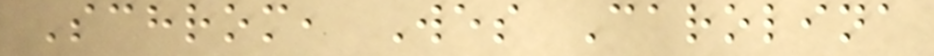Schrom, Wes Carolina
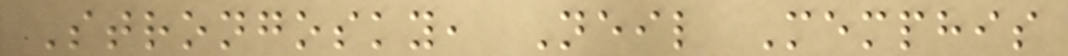Strongosky, Neil Memphis
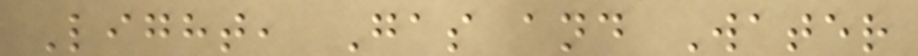Light, Gas and Water
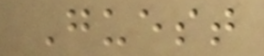Guest
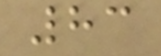83
